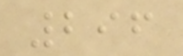296
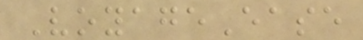VoyageEase
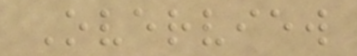Overview
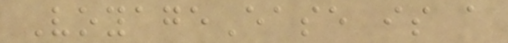VoyageEase is a
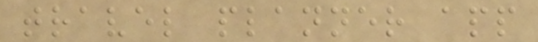travel planner app
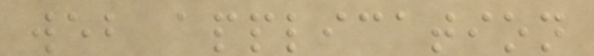web application
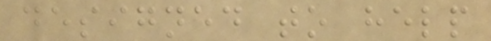designed to help
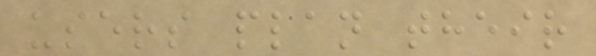users plan their
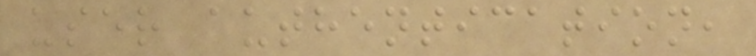user authentication,
